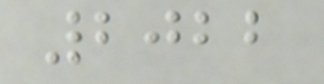2022
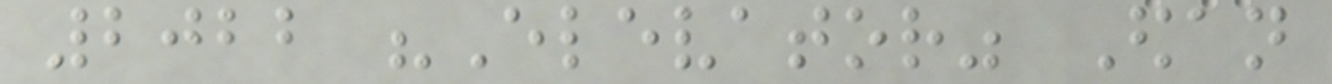2022 "Elevator" Edan
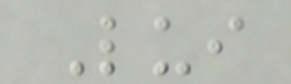Lui
